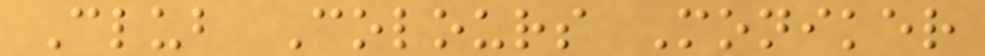Club Colours Moniker
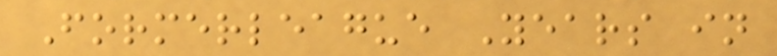Formerleague Years in
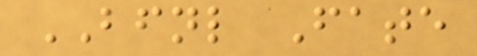BFNL Fate
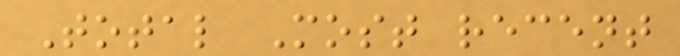Total Most recent
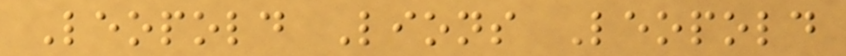Leopold Lions Leopold
